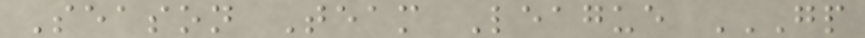Season Team League GP
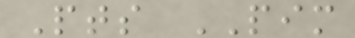Pts PIM
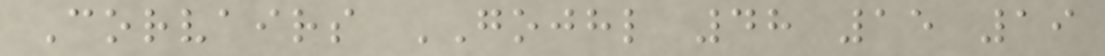Corvairs GOJHL 48 15 19
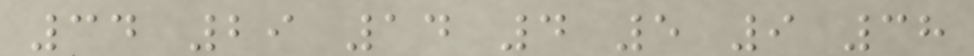34 29 14 4 5 9 38
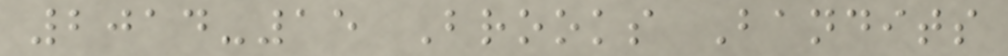2014-15 Brooks Bandits
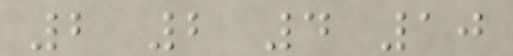2 2 4 10
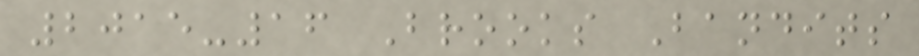2015-16 Brooks Bandits
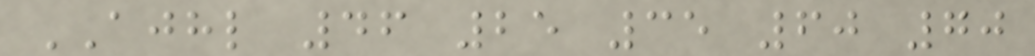AJHL 46 25 35 60 70
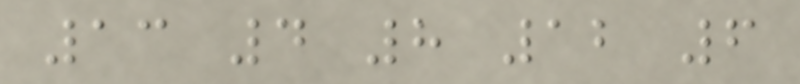13 4 8 12 6
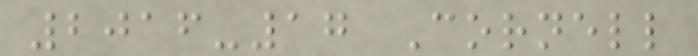2016-17 Cornell
